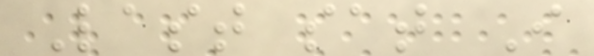Last sat I
